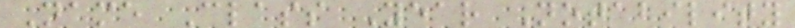Name Class Year Notability
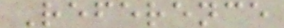Reference
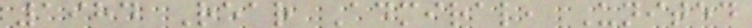1984 Rear Admiral, United
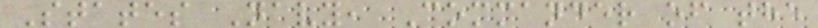States Navy, Commander of the
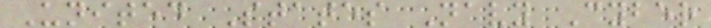United States Navy Cyber
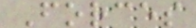Forces
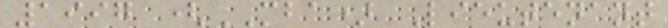1997 (MBA) Lieutenant
